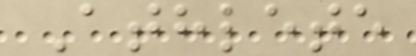Athlete
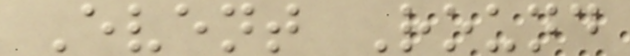Event Round
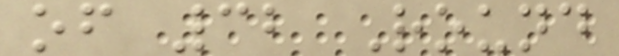of 32 Round
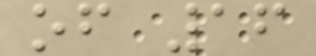of 16
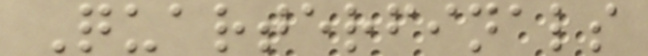Quarterfinals
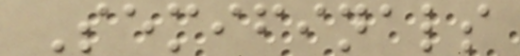Semifinals
